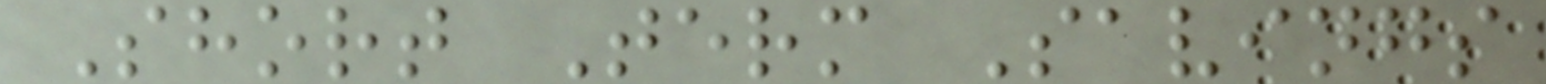Short Term Savings
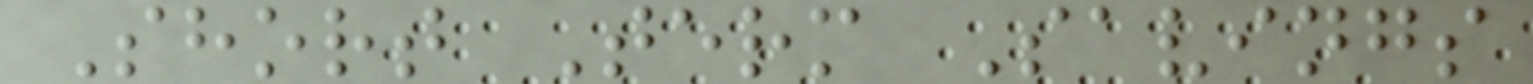Short Term Savings
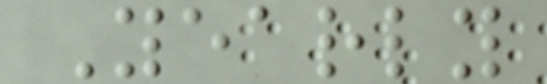Yearly
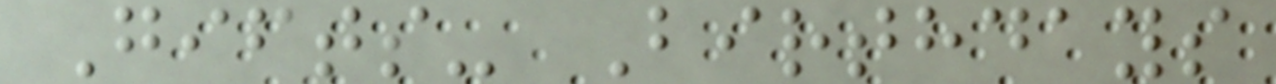Gifts- Birthdays
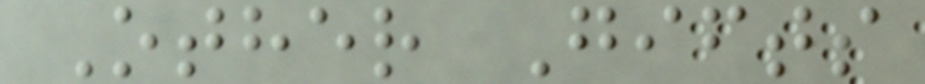Other Gifts
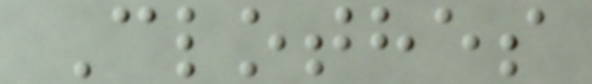Clothes
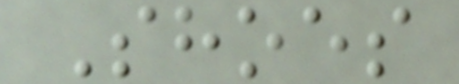Shoes
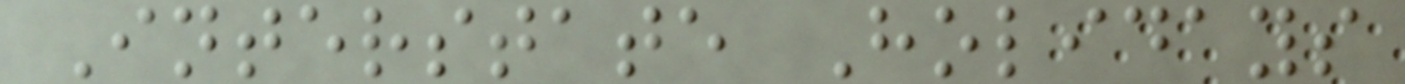Interstate Holidays
